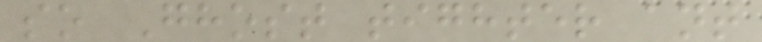so Ghost tighter ant
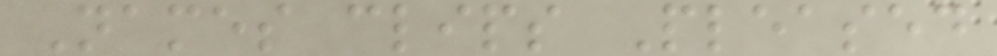Names clips Pleased
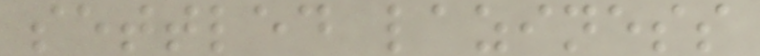settled laziness
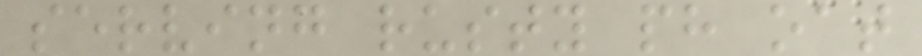serving rusty ph oat
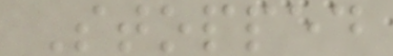Stopped
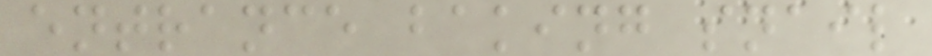entrance baking snail
